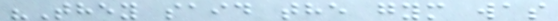"They said the gym was
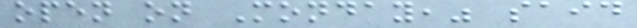open on Monday," said
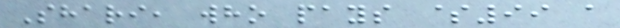Shari, who pays $99 a
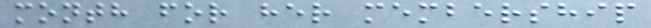month for her membership
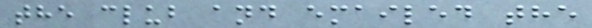the club and emailed the
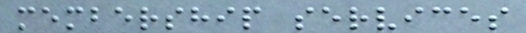membership services
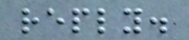reply.
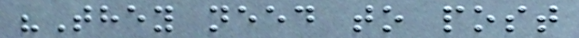"They need to post
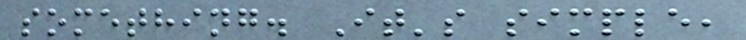something. It's simple,
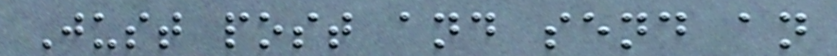Just post and send an
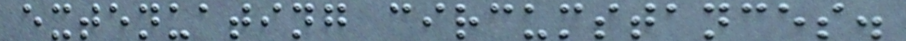extenuating circumstances.
